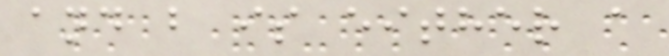and b is either a
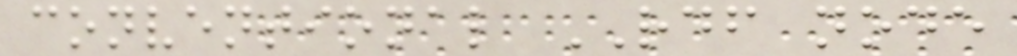conventional RDF node
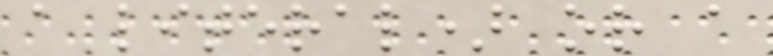a literal) or a
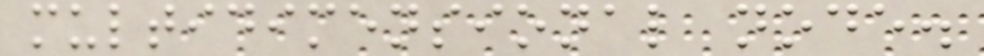multidimensional node.
